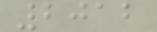2012
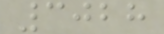3028
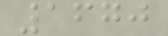1670
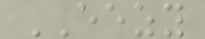EEZY
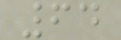64
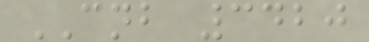CNB 3420
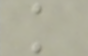k
